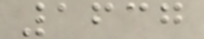1637
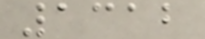1312
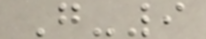G-9
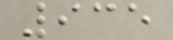935
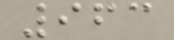963
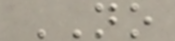NO
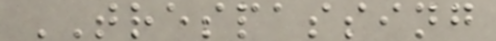TRESPASSING
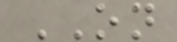ON
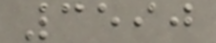3590
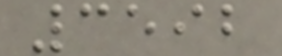3592
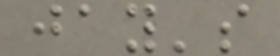jay's
